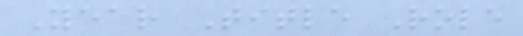Year Title Role
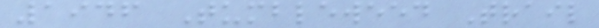1946 Tumbleweed Trail
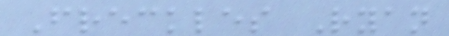Freckles Ryan
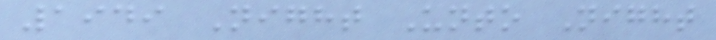1949 Night Unto Night
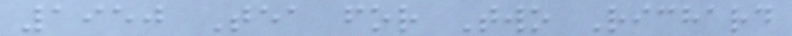1950 Tea for Two Richard
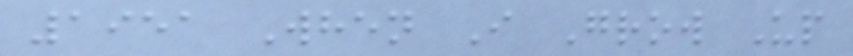1951 When I Grow Up
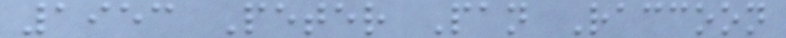1953 Peter Pan Raccoon
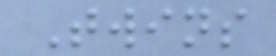Twins
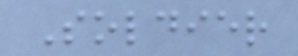Soldier
